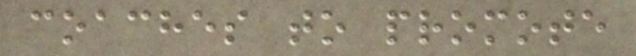coaches to promote
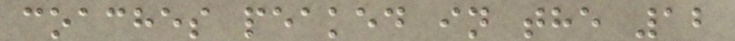coaches peaked in the 12
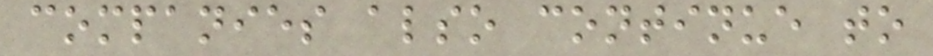companies also continue to
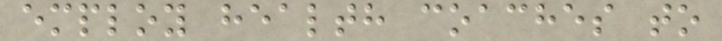employ health coaches to
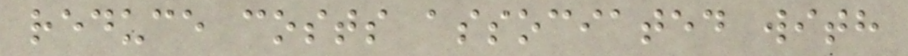reduce costs associated with
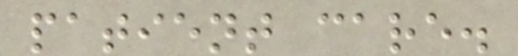patient care.
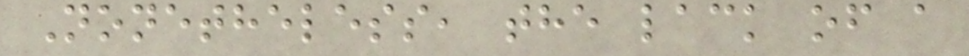Nonetheless, the lack of a
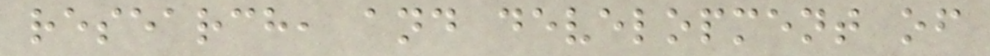research, and development of
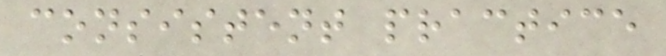consistent practice
